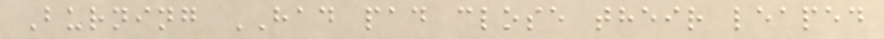Burning HAD pad close their leaped
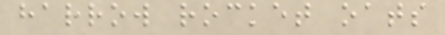harrow rocket oats
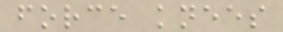force knees
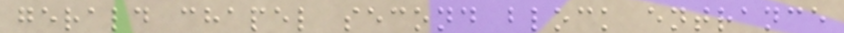gerald chapel second block entrance
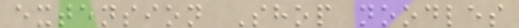extension Shop noodles
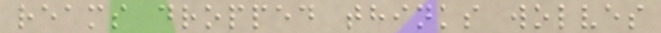reams dropped thinks wolves
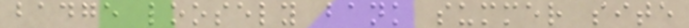badge loosely bank summer site
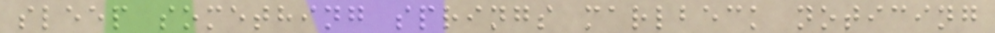sleep something springs marlbeck noticing
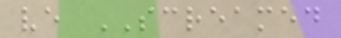ve SCREAMED
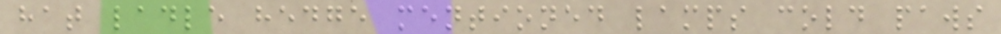hat ladle hedge mentioned lamps cold paws
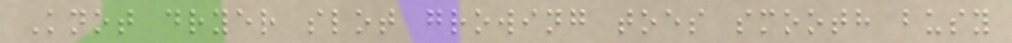Knot dryer slot growing toes smooth busy
